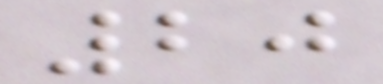20
